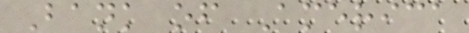Bank of America
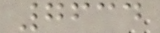7634
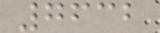7632
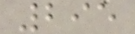295
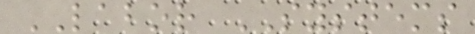LABOR SYSTEMS
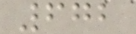672
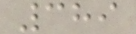389
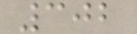302
